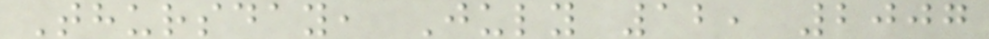Thursday, July 12, 2007
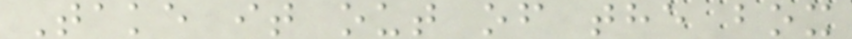Take it out of the box
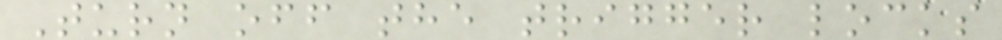Turn off the trigger locks
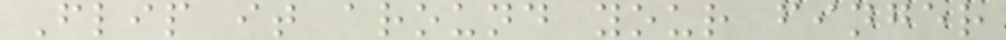Flip it around your finger
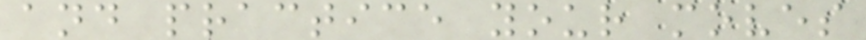and practice your moves
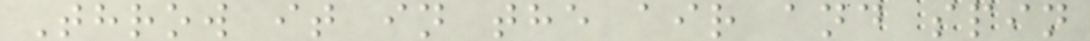Throw it in the air and spin
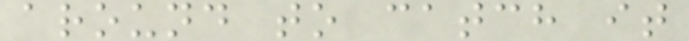around to catch it
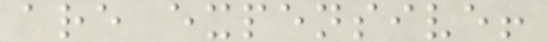are expensive!
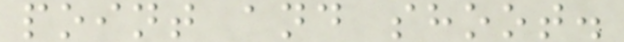point and shoot.
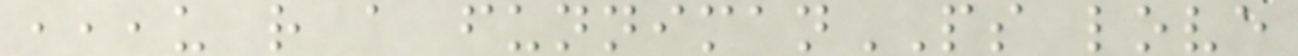,,,u r a funnimanPS love
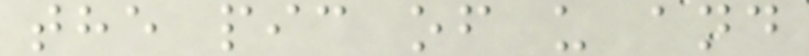the pic of u and
